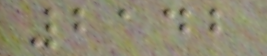2142
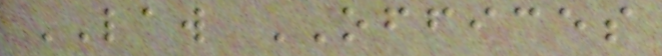LAW OFFICES
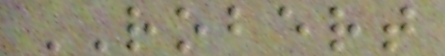ROBERT
